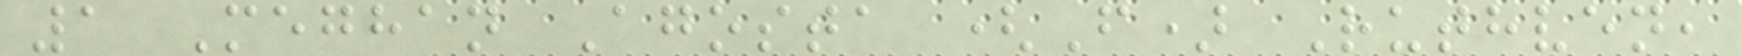1 Meghan Agosta (F) Ruthven,
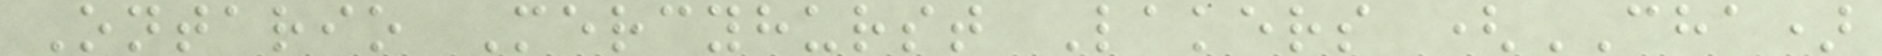Ontario Mercyhurst Lakers (CHA)
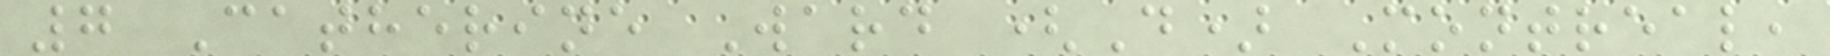7 Catherine Ward (D) Montreal,
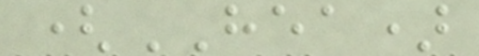(HEA)
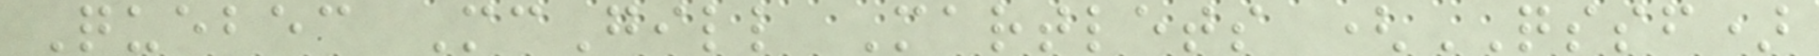Quebec McGill Martlets (QSSF)
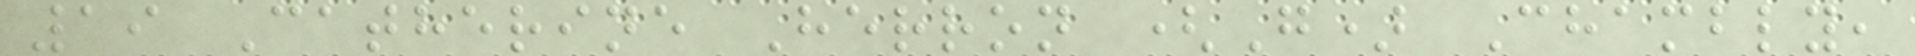19 Catherine Herron (G) Chambly,
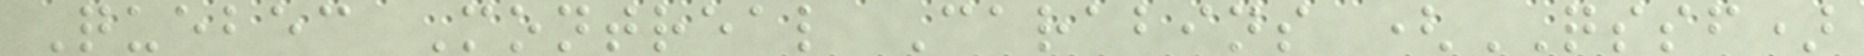Quebec Montreal Carabins (QSSF)
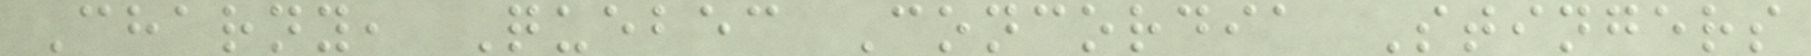Charny, Quebec Concordia Stingers
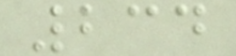234
